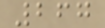267
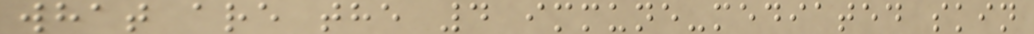what are the 4 immune-mediated skin
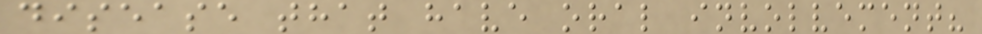disease that have oral involvement?
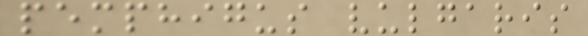pemphigus vulgaris
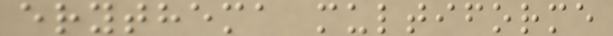erythema multiforme
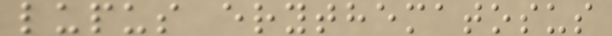lupus erythematosus
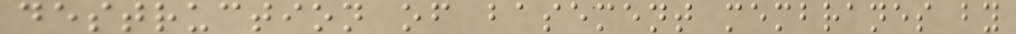destruction of basement membranes by
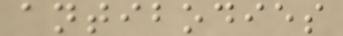antibodies
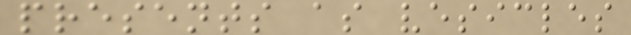presents as vesicles
